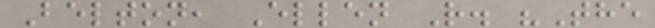Belton, Ellen R. "The
